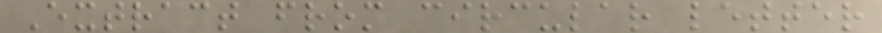Extract from circular letter
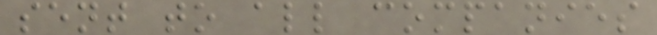sent to all companies
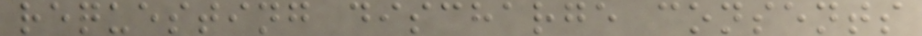requesting discharge consents
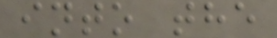into the
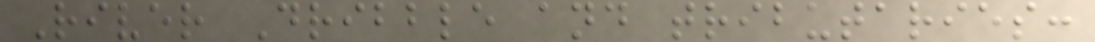River Dribble and tributaries:
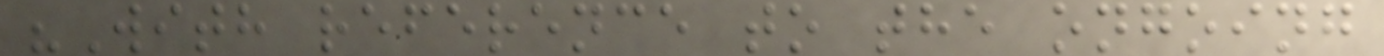"With reference to the ongoing
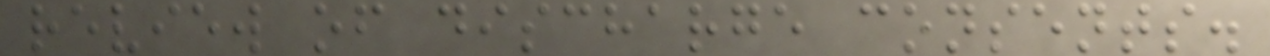review of discharge consents.
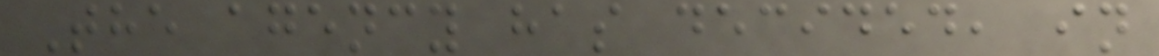The agency has decided, in
